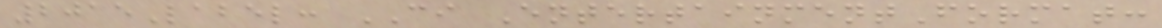2015Label: CI EntertainmentFormat:
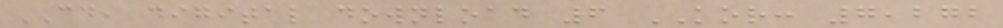CD, digital download 6 KOR: 7,272
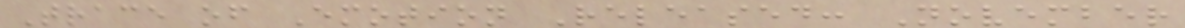Trace of Emotion Released: November
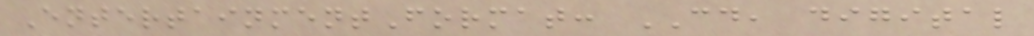EntertainmentFormat: CD, digital
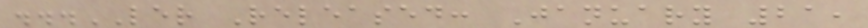...LER Released: January 21,
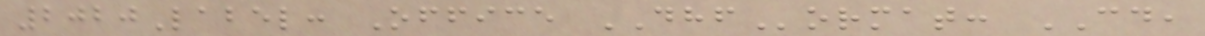2020Label: Office DHFormat: CD,
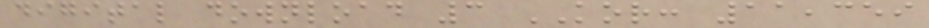digital download 3 KOR: 11,359
